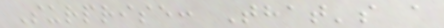Surprise: That's a
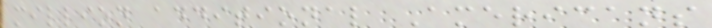million additional Americans
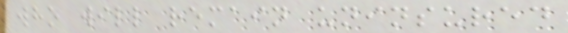who will remain uninsured
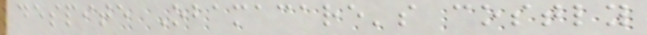despite Obamacare's costly
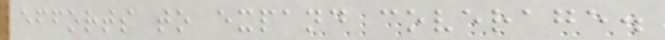efforts to expand coverage.
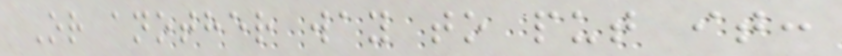Or another way to put it:
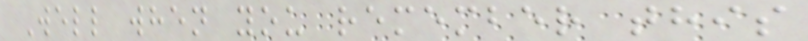Well when you remember this
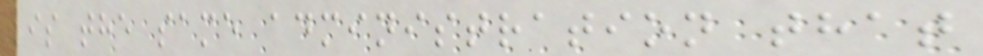is the same administration that
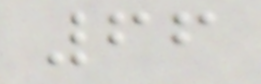66
